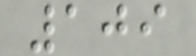109
